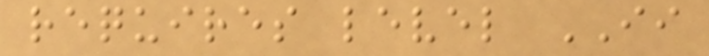requires level II
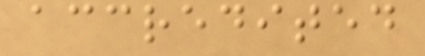accredited
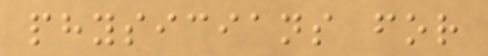physicians for
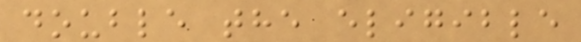double the eligible
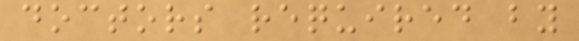doctors required by
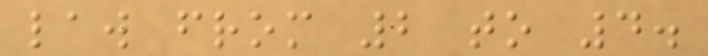law from 2 to 4.
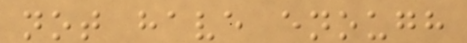not have enough
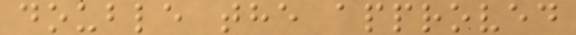double the approved
